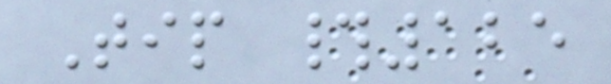Tip #125
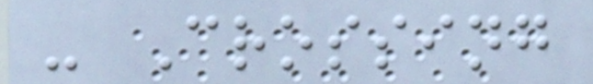- Crossing
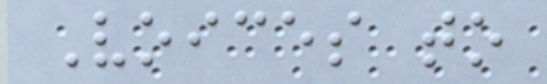Voices to
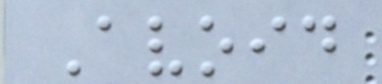Avoid
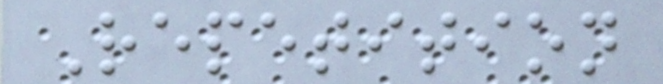Repetition
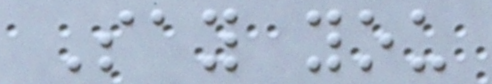Say you
